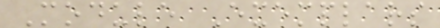Module Exemplars
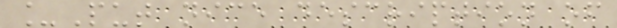_Put nice description of
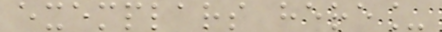exemplars here_
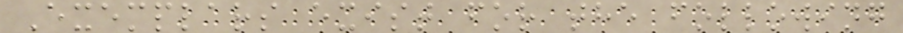Exemplars exist for the following
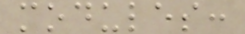modules:
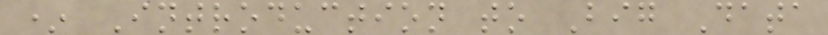* Introduction to Big Data
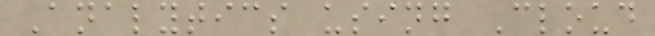Analytics using Cloud
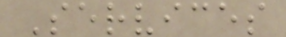Services
